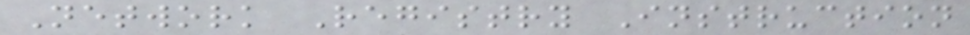Network Registry Instruction
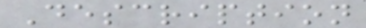Description
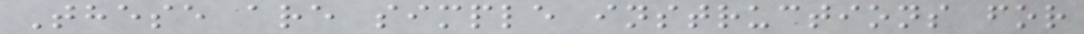These are simple instructions for
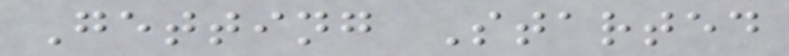Getting Started
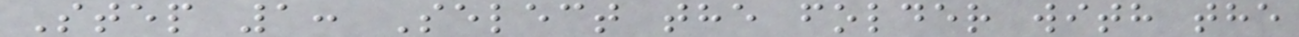Step 1: Select the folder with the
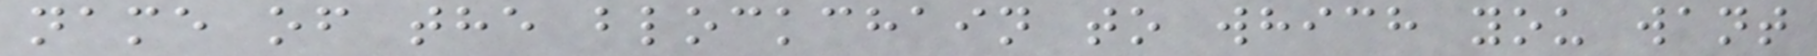name of the blockchain to which you want
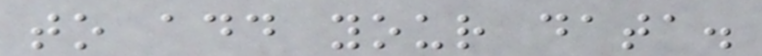to add your data.
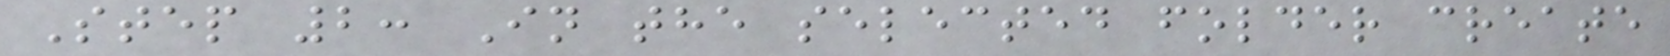Step 2: In the selected folder create
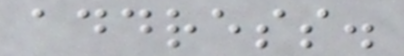address.
